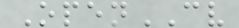OpenCV
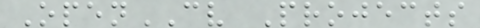OpenCV Projects
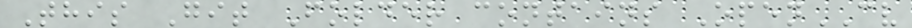This Git Folder contains OpenCV
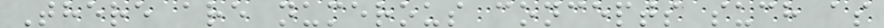There are numerous concepts such as
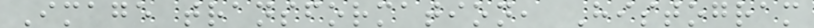Image transformation, Histogram
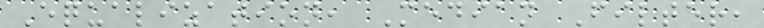Equalization, Median Filter,
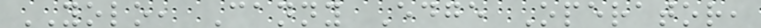YOLO, Canny Edge Operator,
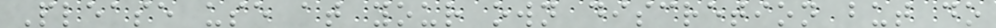Please use at your own discretion but do
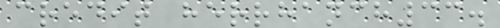credit herrhanch33.
